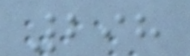298
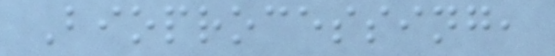Bioprocessing,
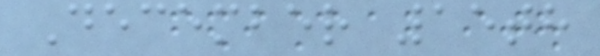December 15th
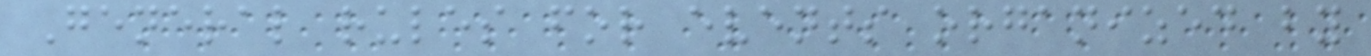General rules for events organized by
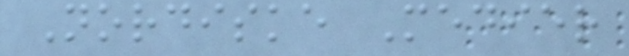Nordiske Medier
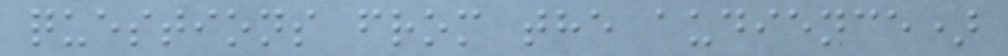questions from the audience)
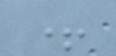+
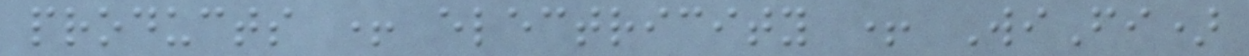products + electricity + WiFi)
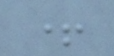+
